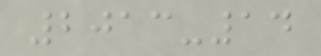2013-14
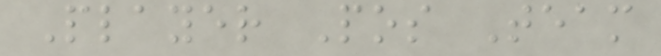Player Pos Team
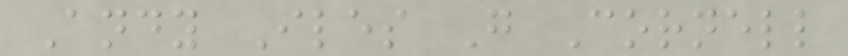Andy Iles G Cornell
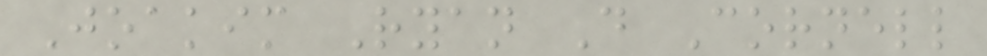Joakim Ryan D Cornell
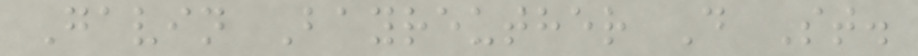Gavin Bayreuther D St.
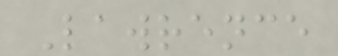Lawrence
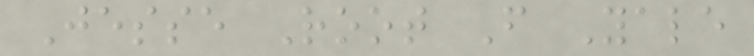Jesse Root F Yale
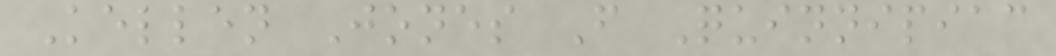Kellen Jones F Quinnipiac
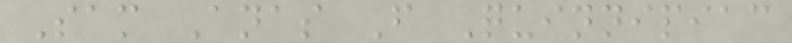Sam Anas F Quinnipiac
